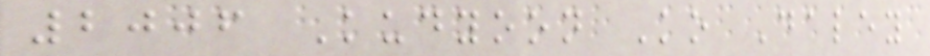2006 Kudyoon Ko Daley
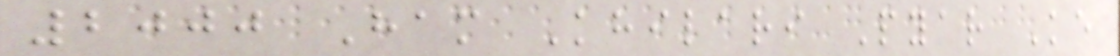2000 Ham Khilari Pyar Ke
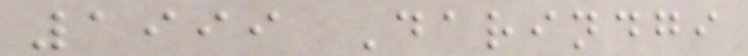1999 Darindgi
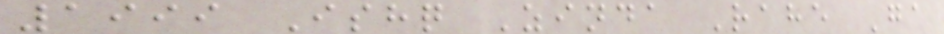1999 Ishq Zinda Rahe Ga
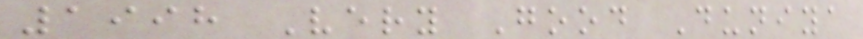1998 Very Good Duniya
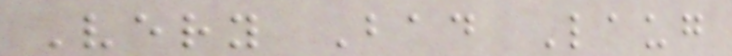Very Bad Laug
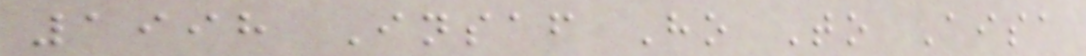1998 Insaf Ho To Aisa
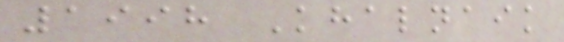1998 Khalnaik
